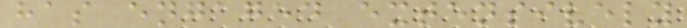has engaged extensively
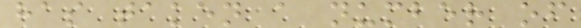has taken a number of
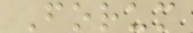Forum
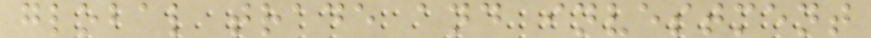global trade and investment
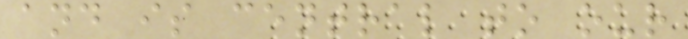and is central to our
